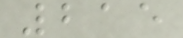215
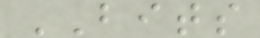BITS
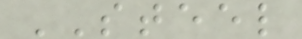STEEL
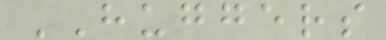HUGGERS
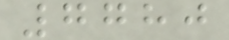7780
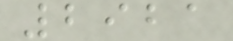2921
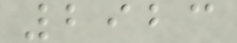2923
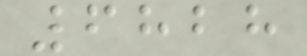6828
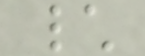\
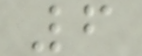6
